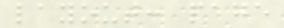layout: page
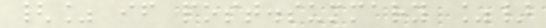{% if post.summary %}
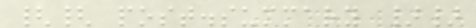{{ post.summary }}
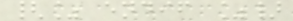{% endif %}
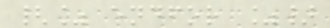{% endfor %}
